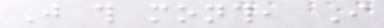Just this month, I
